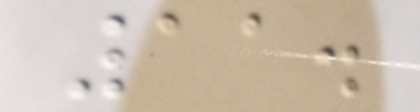11.
